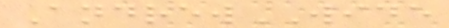AndrewWIDE
